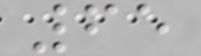65
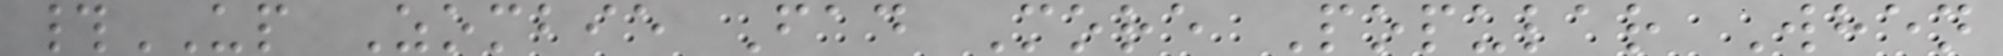#UP Zombie Fad More Popular When
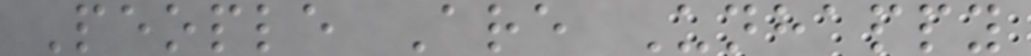People Are Unhappy
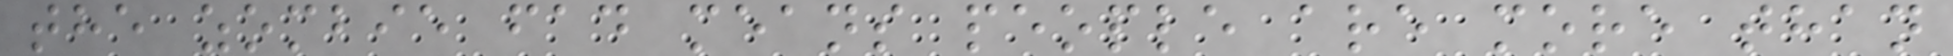the zombie fad means people are more than
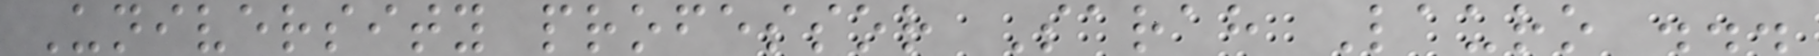University professor Sarah Lauro ...
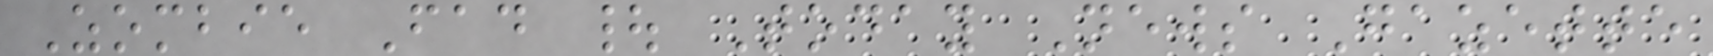Zombie Fad | Today News Gazette
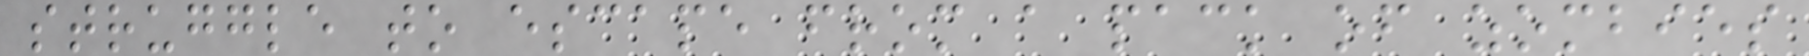struggle to escape from a pack of zombies
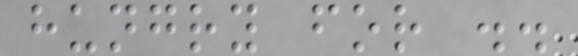hungry for ..
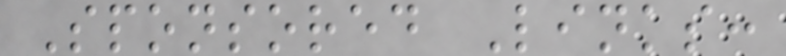Sponsored Links:
